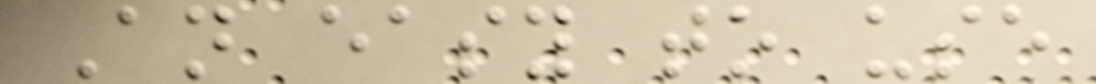An easy to use
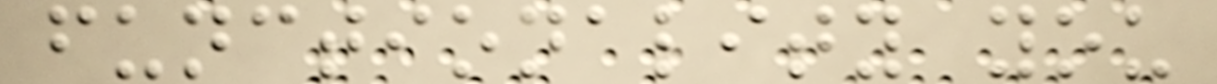functionality you
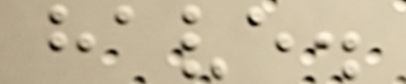have.
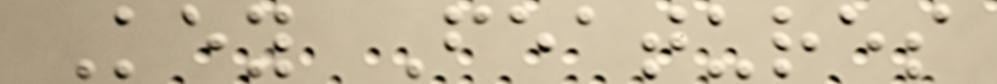Key Features
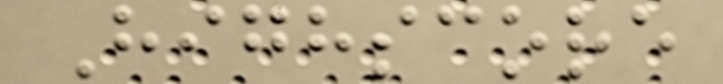Highscore
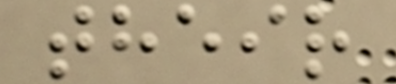their
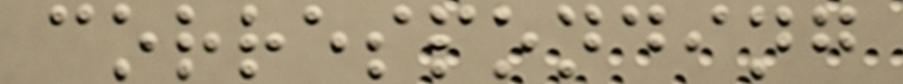corresponding
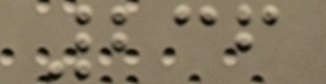236
